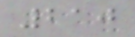210
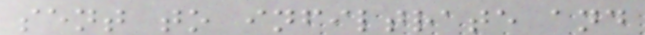sent to infiltrate and
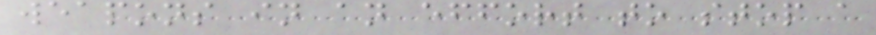weapons in an effort to stop a
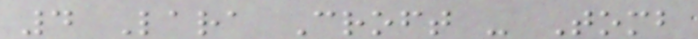4 Lara Croft - Tomb
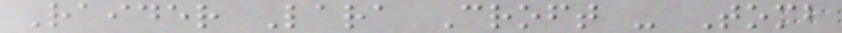Raider Lara Croft - Tomb
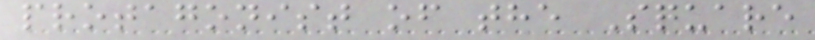protagonist of the Square
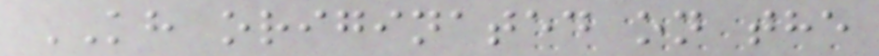KH originated on the
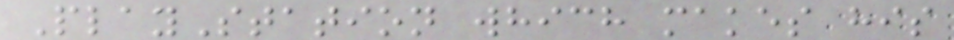PlayStation which makes his
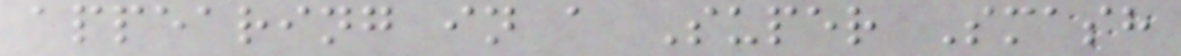appearing in a Super Smash
